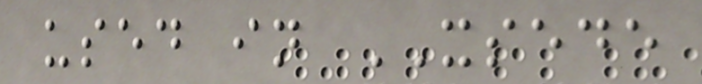used in XSEDE
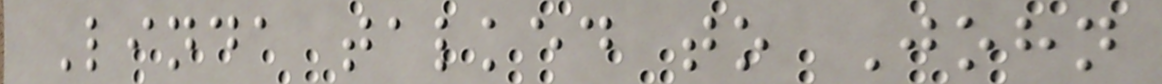Linda talked to John
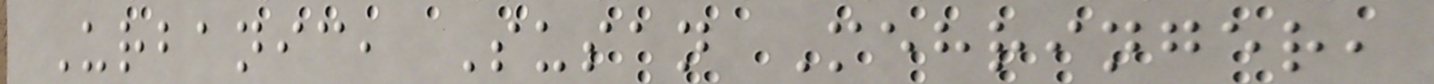Urbanic, Susan Mehringer,
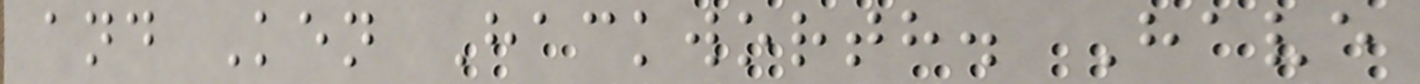and Ken Hackworth. Have
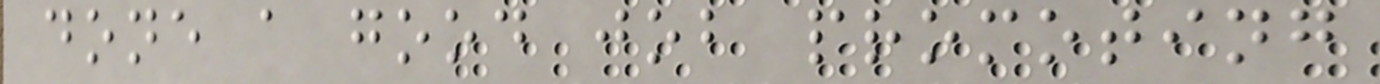done a good job promoting
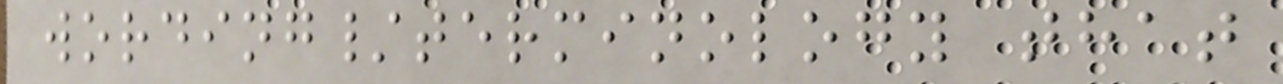wording/terminology that
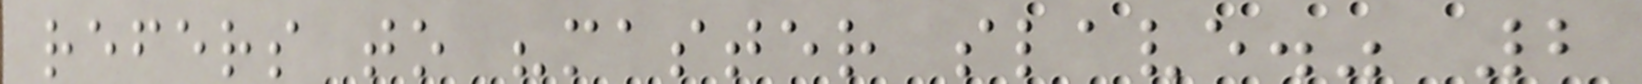refers to "master slave." 2
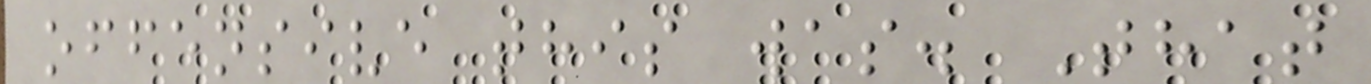offensive this was. That
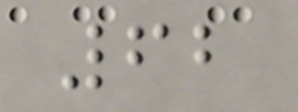62
